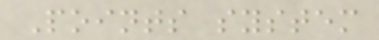Points system
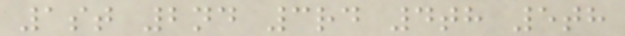1st 2nd 3rd 4th 5th
